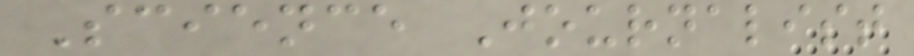Science Journalist
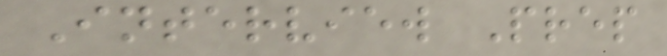Interview Prep
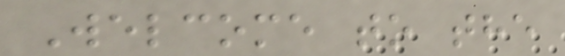Welcome to the
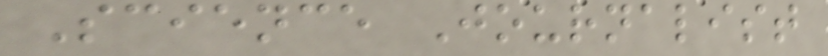Science Journalist
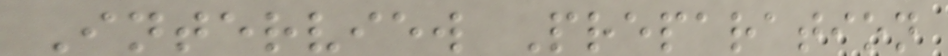Interview Preparation
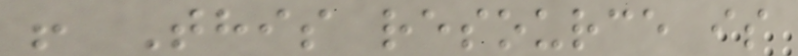! This resource is
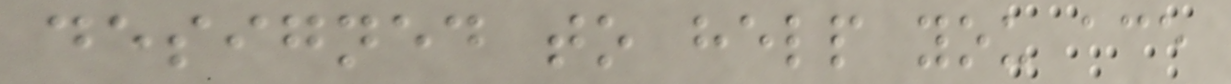designed to help you ace
